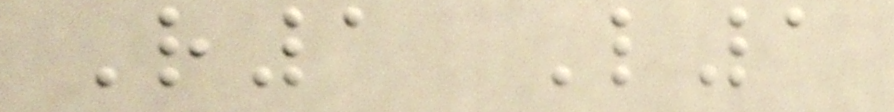R1 L1
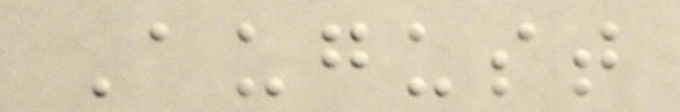August
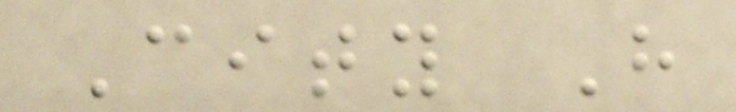City H
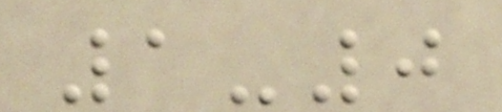1-0
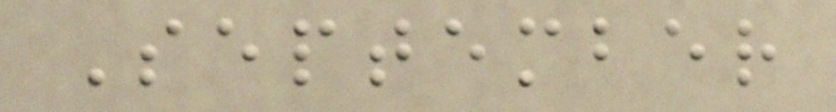September
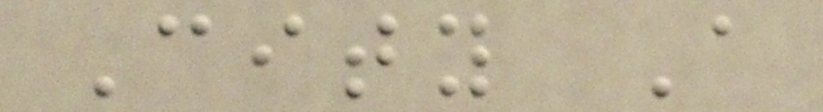City A
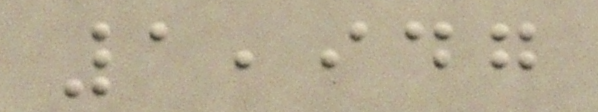1,947
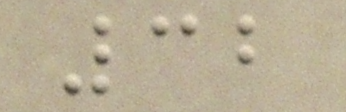32
